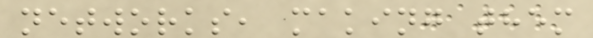networks, making them
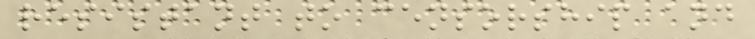resistant to censorship and
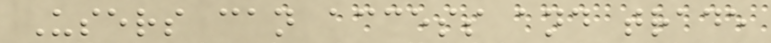Users can access and trade
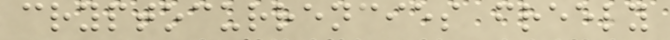cryptocurrencies freely
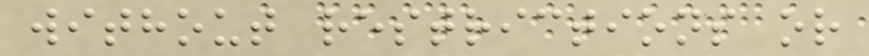without restrictions or
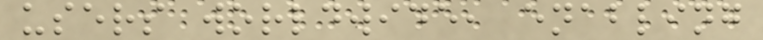users worldwide, enabling
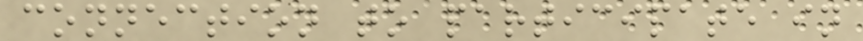connection to participate in
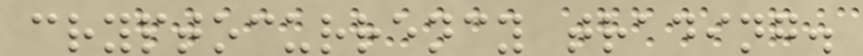cryptocurrency trading.
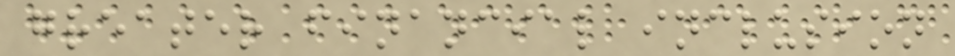greater financial inclusion
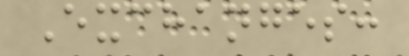Exchanges:
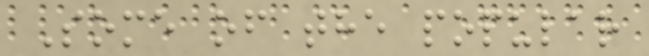Some of the popular
